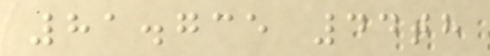81.735 44th
